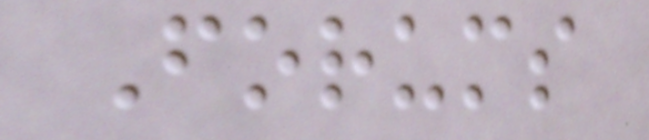Forums
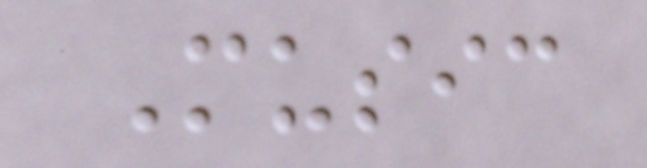Music
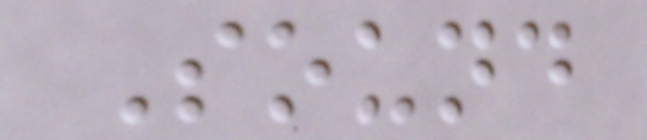Sound
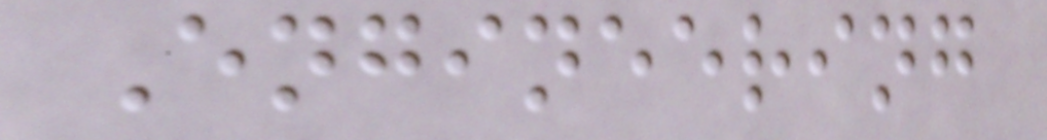Engineering
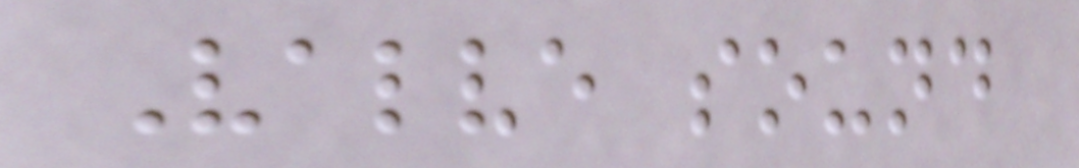Valve sound
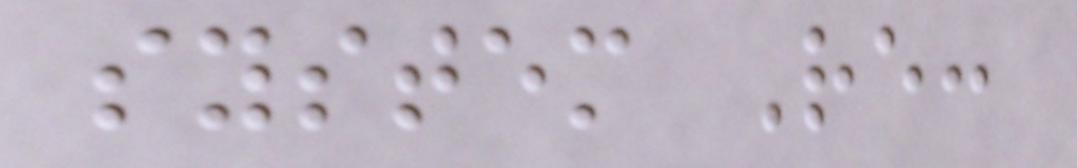system Re:
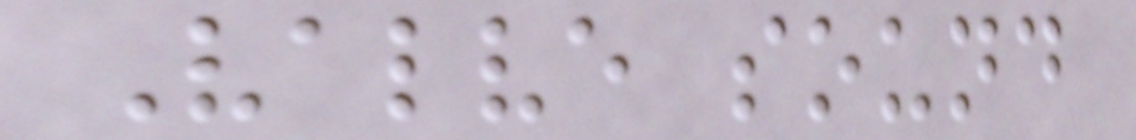Valve sound
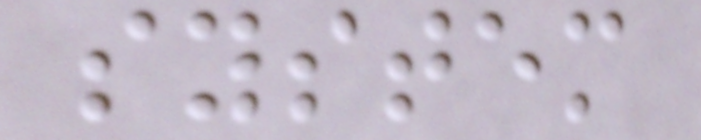system
